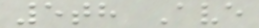5th Ave
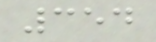354
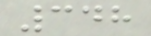348
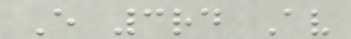E 3rd Av
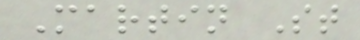Martin St
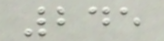245
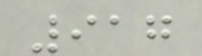917
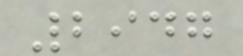2947
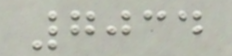7034
